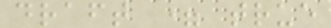draft = true
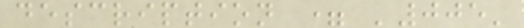description = '005'
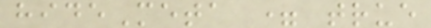hideMeta = true
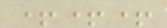+++
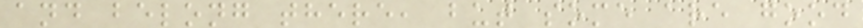and belong there, but some are good
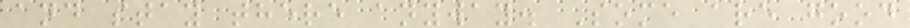and stay there anyway. Some are good
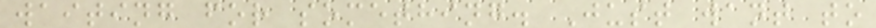waiting for something. Just want to
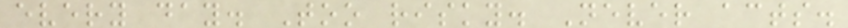every day. Too risky. Never acts.
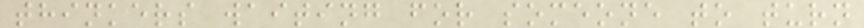thinkers waiting for someone to turn
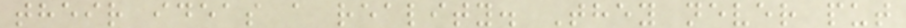their ideas a reality. They never put
